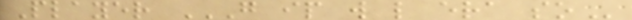Player G IP W L ERA SO
